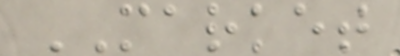MARKET
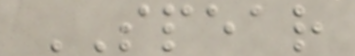SPEAR
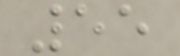55
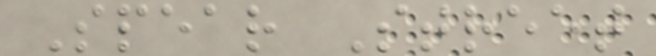Spear Street
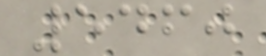5460
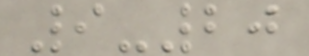9-20
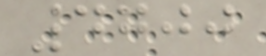4700
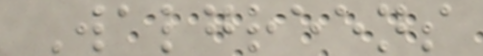Walgreens
